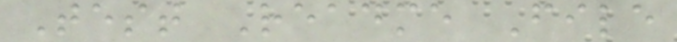Test Readme File
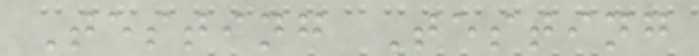Testing Testing
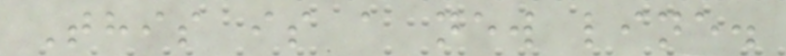This is a new line.
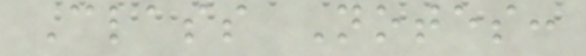Class Notes:
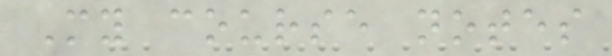My course notes
